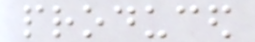produced
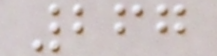267
